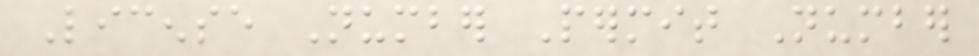License Number Permit Number
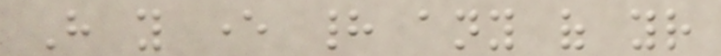Have you ever had any of your
